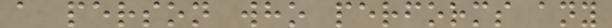a person who performs any
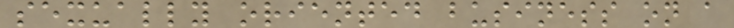sexually oriented business on a
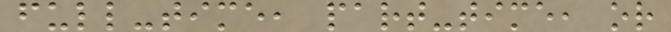full-time, part-time, or
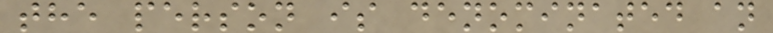the person is denominated an
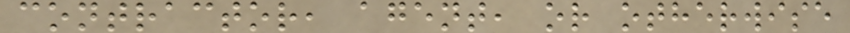contractor, agent, or otherwise
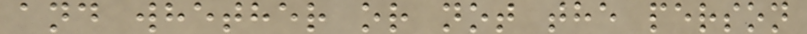and whether or not the person
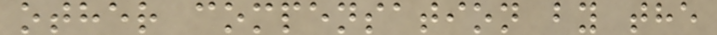other compensation by the
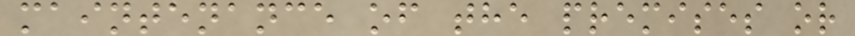maintenance of the premises or
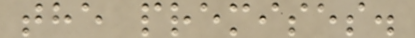the premises.
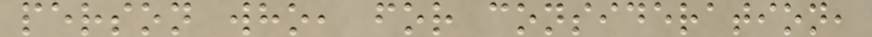person who, for consideration,
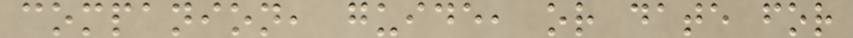companion, guide, or date for
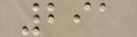291
